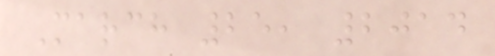March 25, 2014
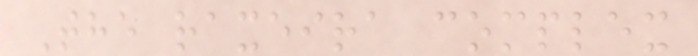The raxeira complex
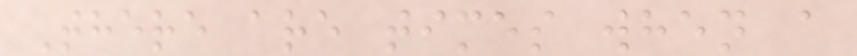There are times when a
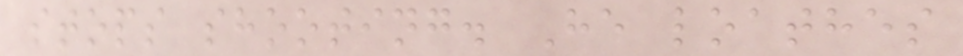stops shooting. He loathes
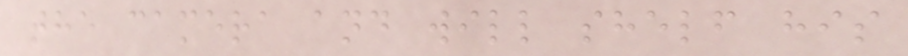the camera and will shelf his
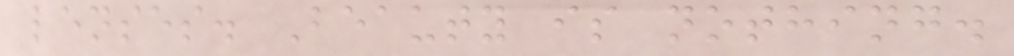lenses. Beauty is nothing.
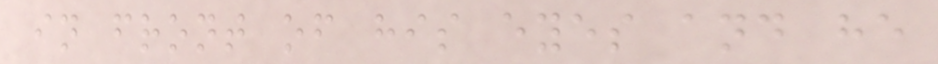in front of his eyes and he
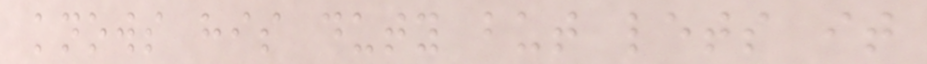knows his duty but lets it
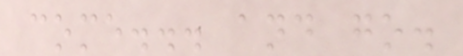come... and go.
